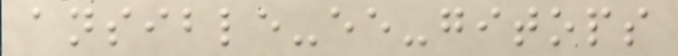ansible-ee-gitops
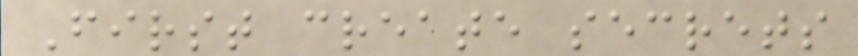First create secrets
